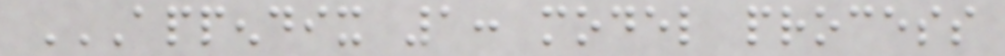APPENDIX 1: MODEL PROCESS
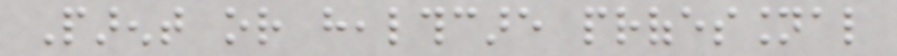Parent or healthcare professional
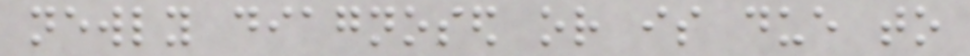newly diagnosed or is due to
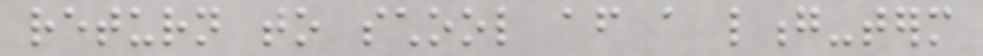return to school after a long-term
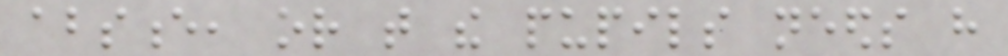absence, or that the pupils needs have
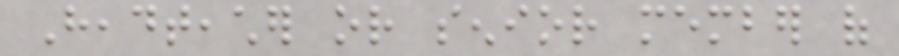Headteacher or senior member of
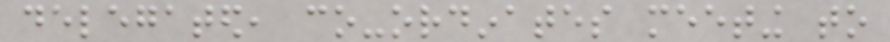delegated, co-ordinates meeting to
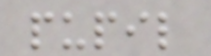pupil
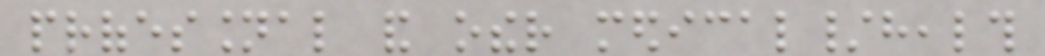professional and other medical/health
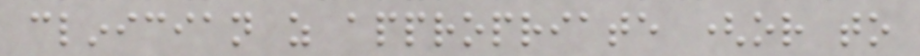clinician as appropriate (or to
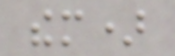them)
